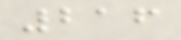216
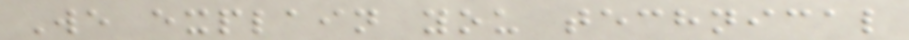We explain you technical
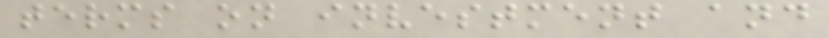terms on investment and
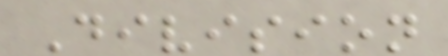Division
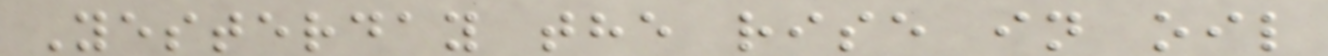Yesterday the rise in oil
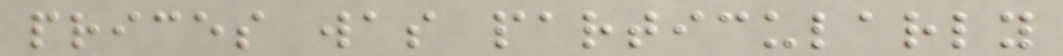prices was particularly
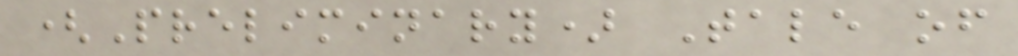(Preliminary) Tale of
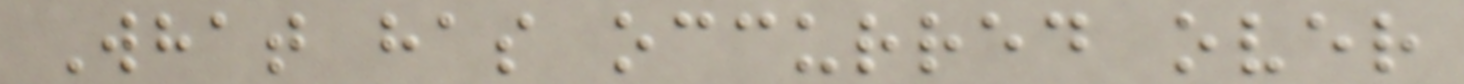What has occurred over
